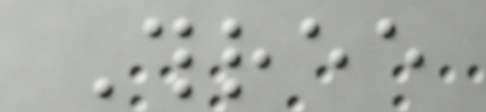Three
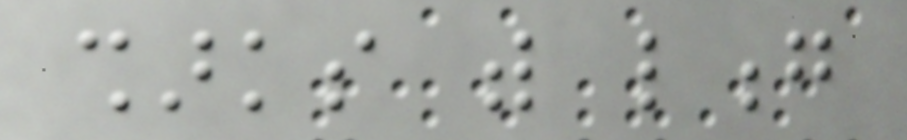sharks with long
